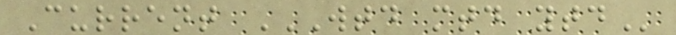Current WTD MTD YTD
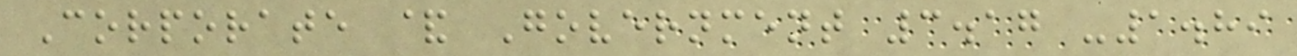Corporate & Government 3.17 -1.89
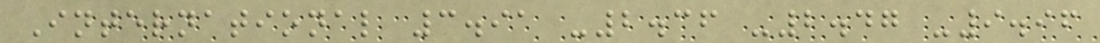International 3.91 -2.36 -2.47 -9.96
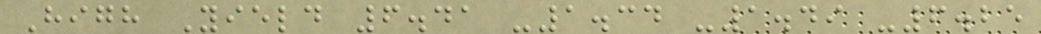High Yield 6.41 -1.34 -1.49 -6.25
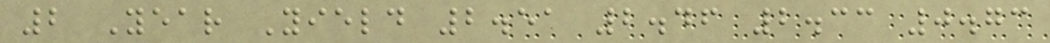2 Year Yield 2.51 2.46 2.33 0.73
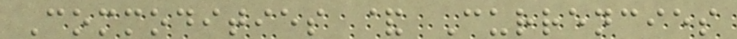Commodities & Currencies
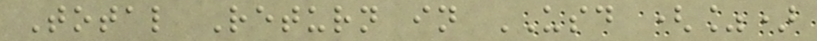Total Return in USD (%)
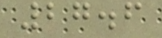27.6
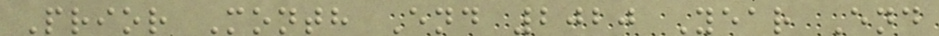Prior Month End 2020 Year End
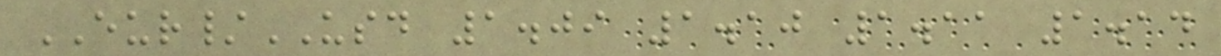EUR/USD 1.09 1.10 1.11 1.14
